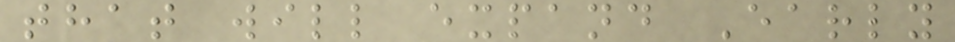that will expand Early
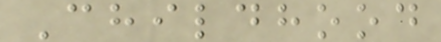Childhood
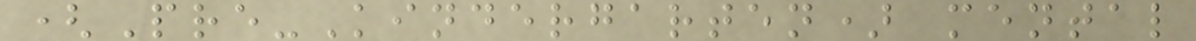(Pre-Kindergarten) mental
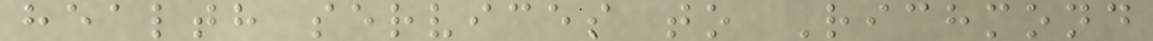health services to Richmond
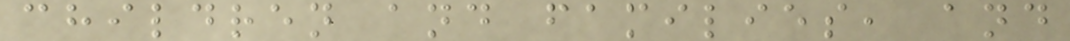children and families, and
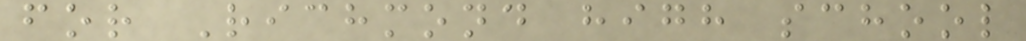for Richmond high school
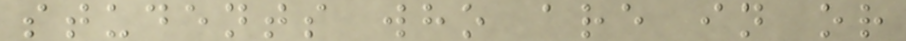students who are in or
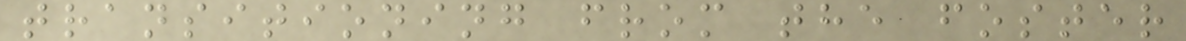transitioning from the foster
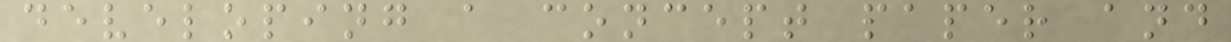developing a concept paper and
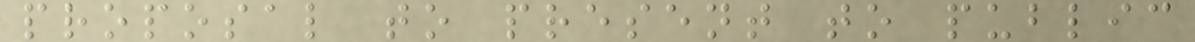proposal to present to public
